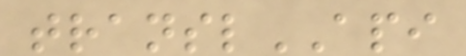translAPI
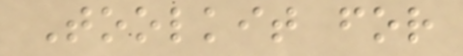Toolkit for
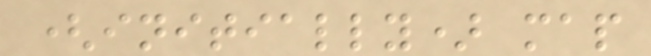(initially) map
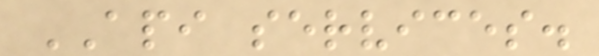API services.
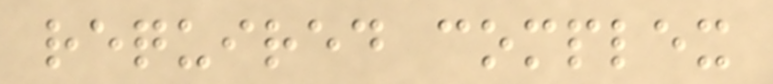required complex
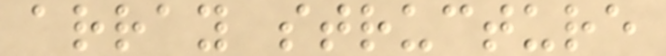array structure
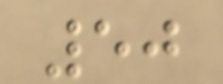50
